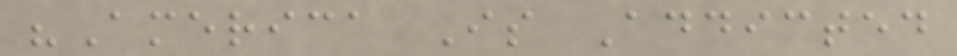"America Is Addicted
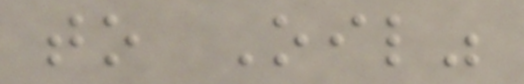to Oil"
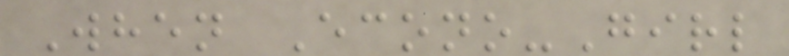When Econo-Girl
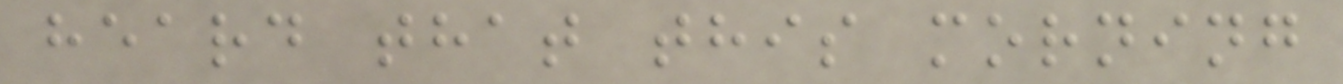heard that this morning
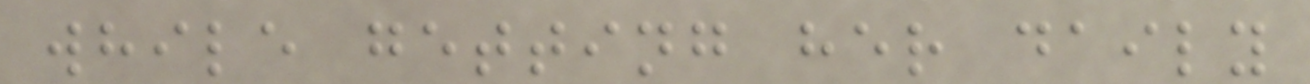while getting her daily
